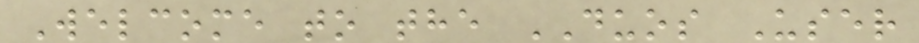Welcome to the DUOS User
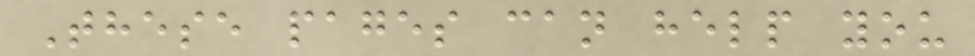These pages can help you
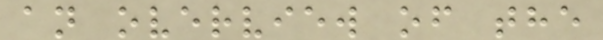an overview of the
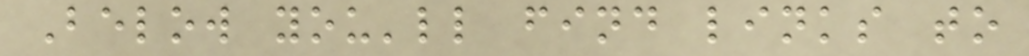Below you'll find links to
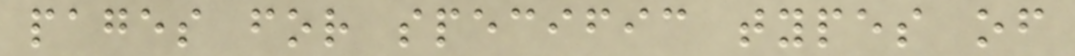pages for specific types of
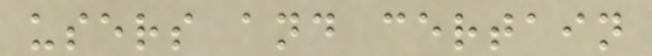users and certain
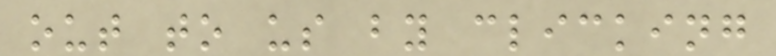out to us by clicking
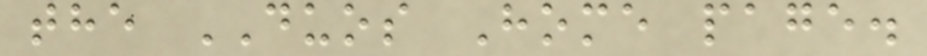the DUOS Home page.
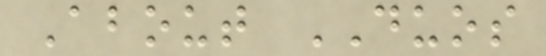About DUOS
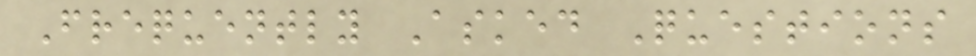Frequently Asked Questions
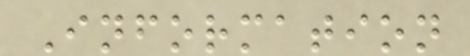Information
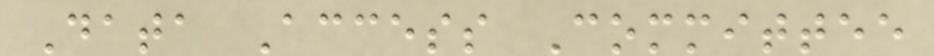Data Access Committee
